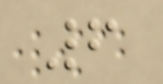6
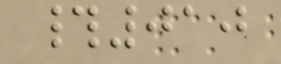#010
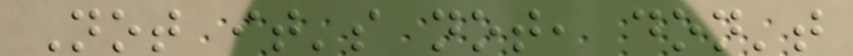Not it's not, don't
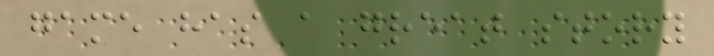game has a great story
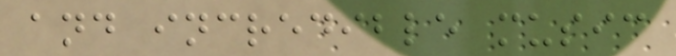and incredible music
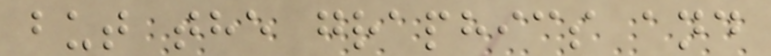but the graphics and
